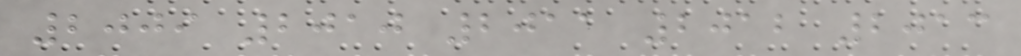2009 2010 2011 2012 2013
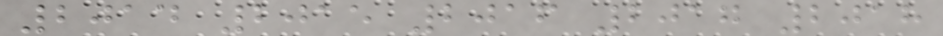2014 2015 2016 2017 2018
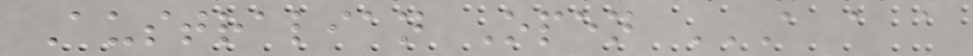Australian Open A A A
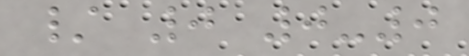/ 0 0-0
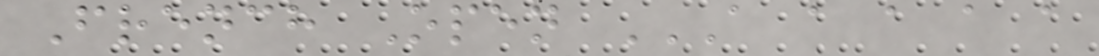French Open A A A A A
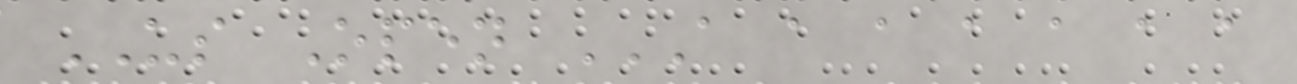US Open A A A A A A A
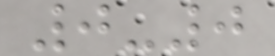0-0
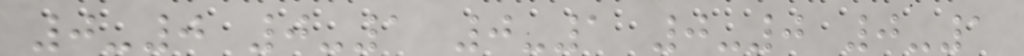0-0 0-1 0-1 0-0 0-1
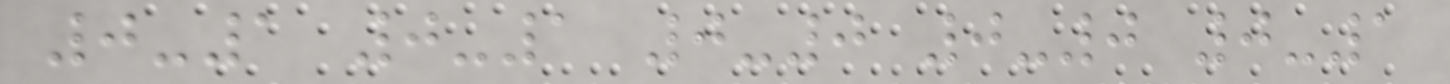0-1 0-1 0-0 0-0 0-1
